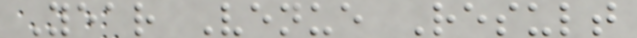Year Venue Result
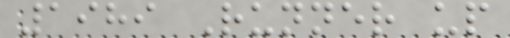1989 Runner up
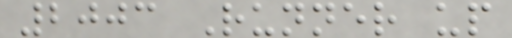2003 Runner up
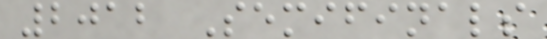2012 Semifinals
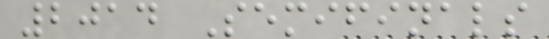2014 Semifinals
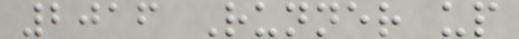2016 Runner up
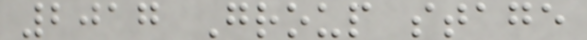2017 Group stage
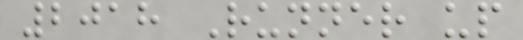2018 Runner up
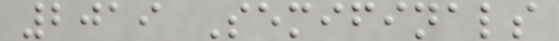2019 Semifinals
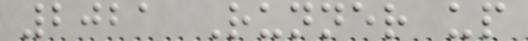2021 Runner up
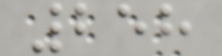258
